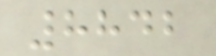8842
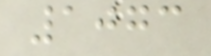1073
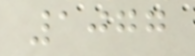1077
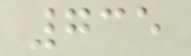735
